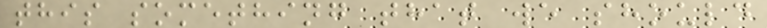this something that we should
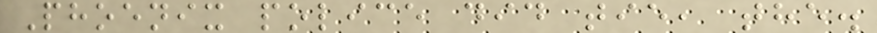Phoenix police did tie, the.
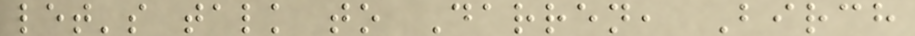let's talk to Darren, Birch
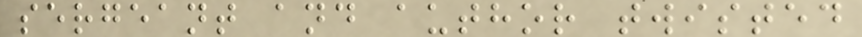sergeant and author twisted
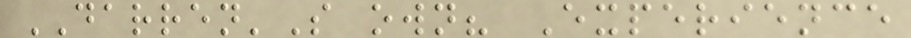DARREN'S own? Experience
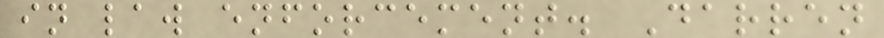in law enforcement. Darren
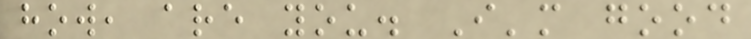how, are you. I'm good
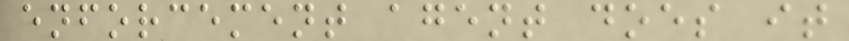enforcement agent does it
